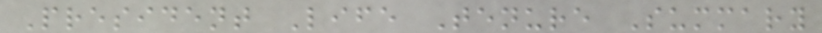President Life Tenure Summary
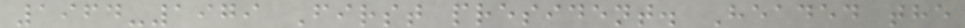1964-1979 First president. Headed the
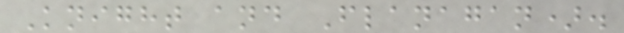Knight and Flanagan).
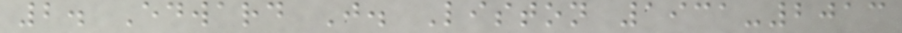2. Edward J. Liston 1931-2013
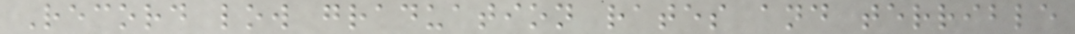Record low graduation rates and terrible
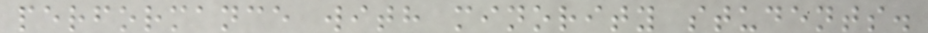performance with minority students.
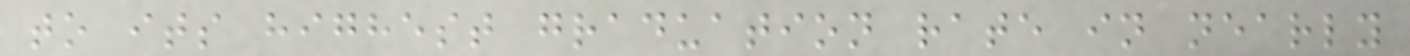to its highest graduation rate in nearly
